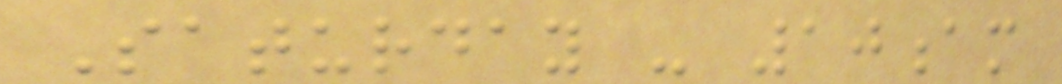Saturday - 10am
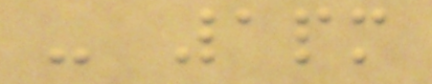- 1pm
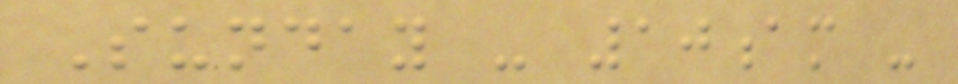Sunday - 10am -
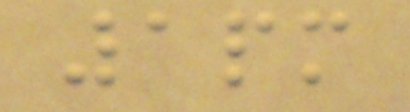1pm
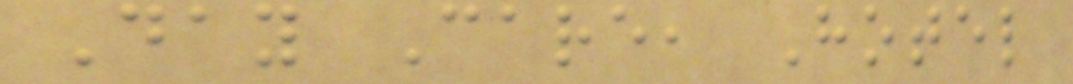Day Care, Hotel
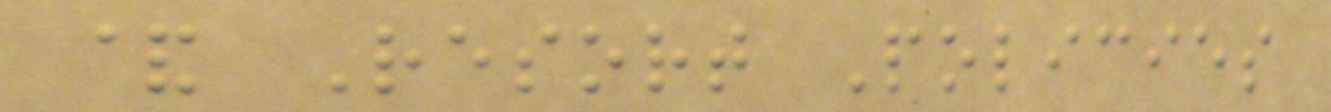& Resort Policies
